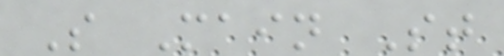S Main St
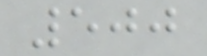500
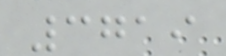3719
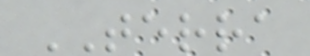TERRA
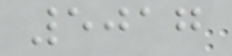5017
